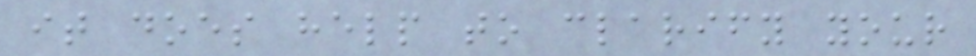it does help to clarify your
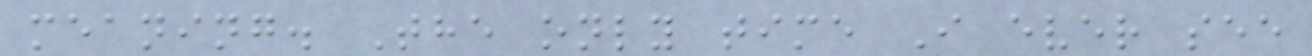meaning. The only time I ever see
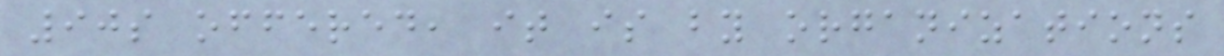90s offered, it is by organizations
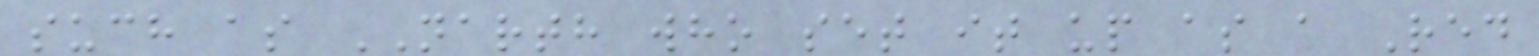such as NARTH who set it up as a Red
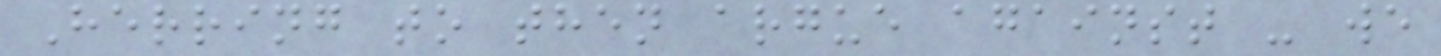Herring to then argue against - we
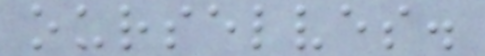ourselves.
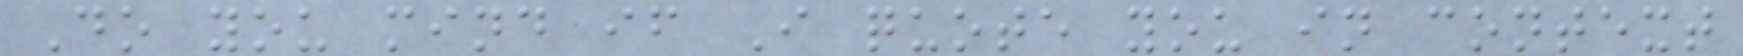Do you mind if I quote you in context
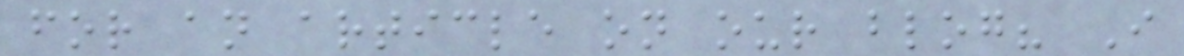for an article on our blog? I
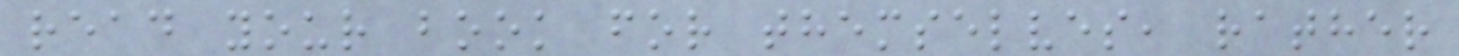read your book for themselves, rather
